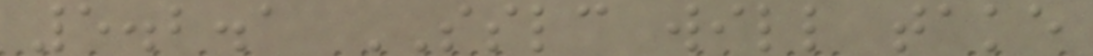5.2.1 SSLC will take
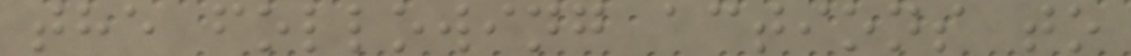the following actions to
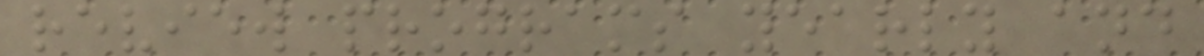review programs yearly and
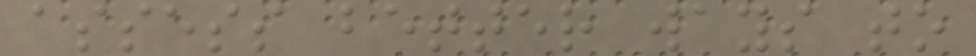assess better ways to
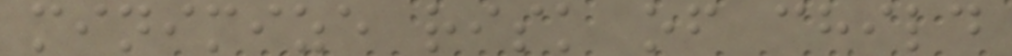minimize risk of child
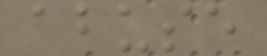abuse
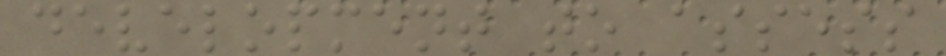development to assess
